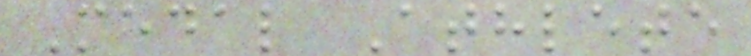Medal Athlete
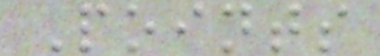Points
